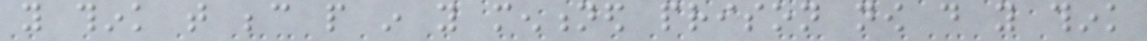you think that because people in you mentioned prison now do you think
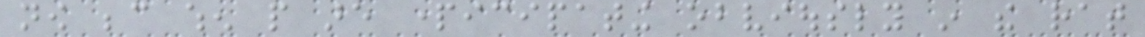now because when people are participating obviously in the rat
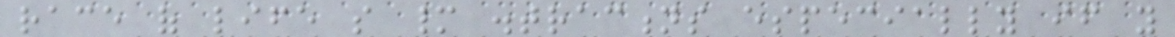race of life so many distractions especially if you
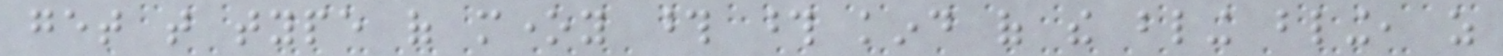get that type of money those those kind of the bling bling, as
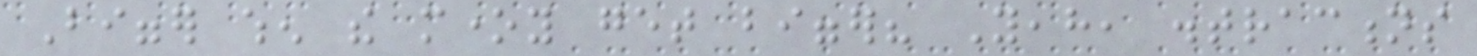Bigger when the money get bigger? Yeah, distractions
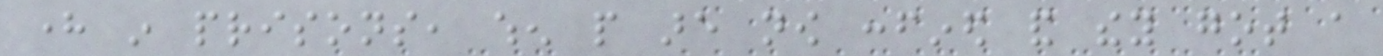here in prisons, when people are now confined and they got a
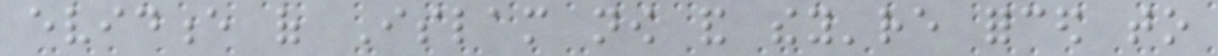evidence of Islam now and they're forced to
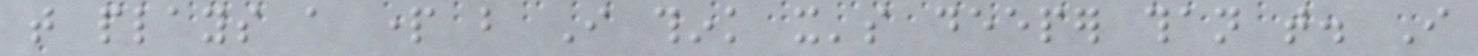that plays a part but I think it's deeper than that. I
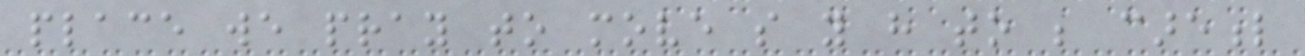place we pray to move so you have to be careful
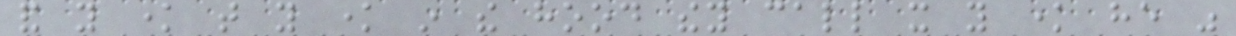and you know that you know in the hood they call it you know he was
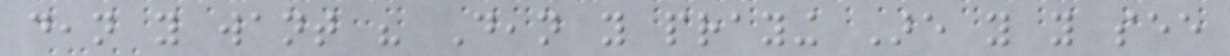dean you want his Dean you praying Are you you see
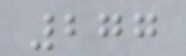277
